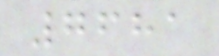7681
